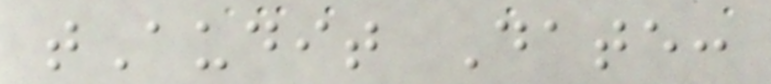tAudit Date:
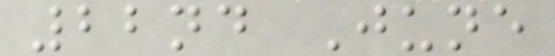22nd June
